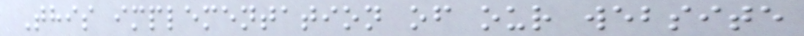This implementation of our website
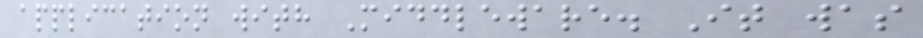application with Middleware. It was
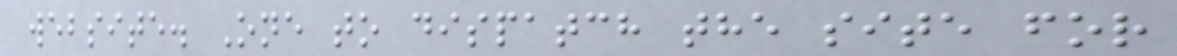website. One to dispatch the site for
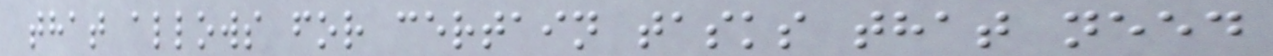that allows for certain tasks that need
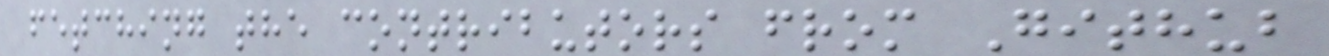fetching the contributors from Github
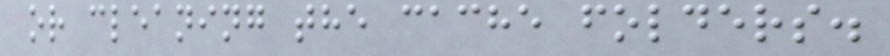or cleaning the cache folders.
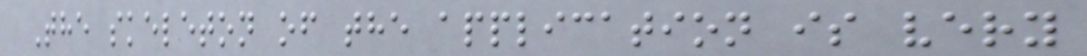The skeleton of the application is very
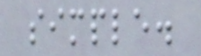simple.
